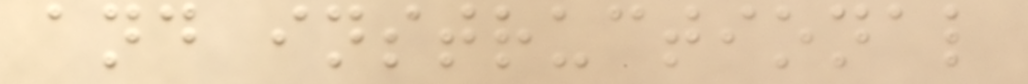and instructional
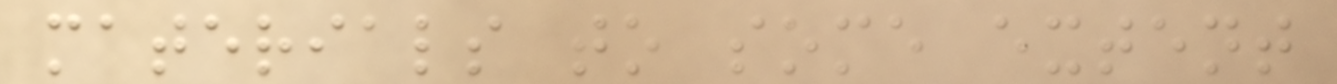materials to some extent
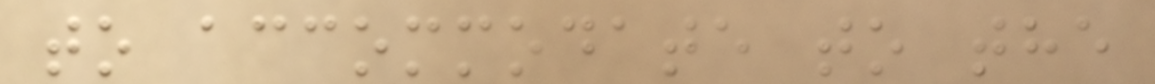to accommodate to the
